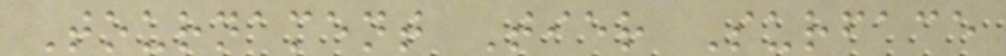Tournament Tier Surface
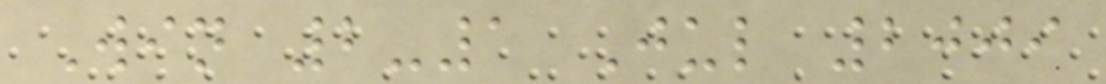Win 2-1 Jul 2009
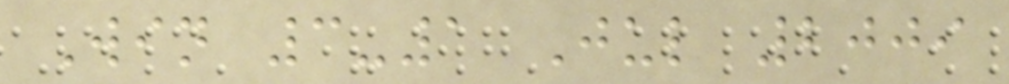Win 3-1 Jul 2009
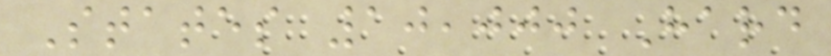States 10,000 Hard
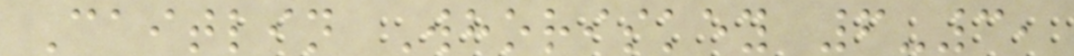Caitlin Whoriskey 6-3,
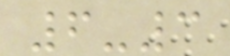6-3
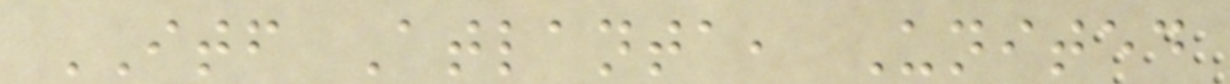ITF Atlanta, United
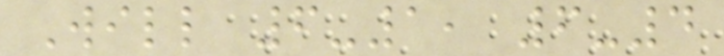Will 6-1, 6-4
